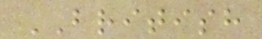BRITISH
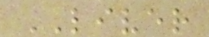LIVER
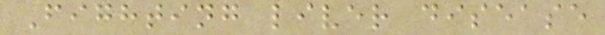Fighting liver disease
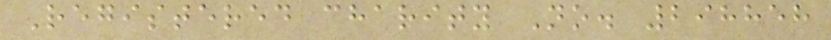Registered charity No. 298858
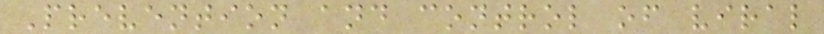Prevention and control of viral
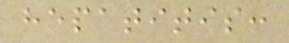hepatitis:
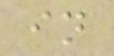in
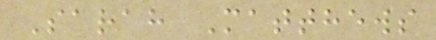Sarah Matthews
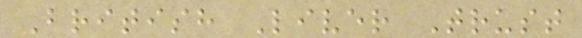British Liver Trust
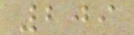209
